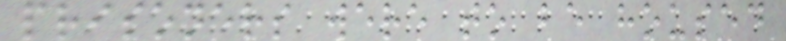prisoners were to be housed
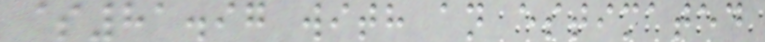$81.97 with an estimated
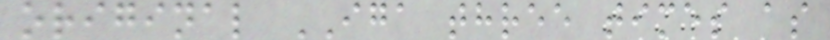original IGA three times as
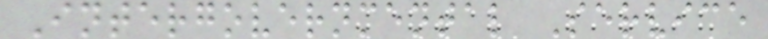Intergovernmental Service
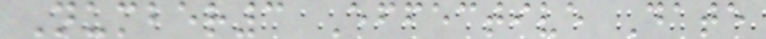Number3 Effective Date
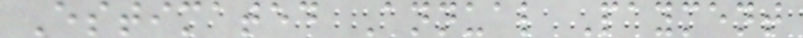Estimated Annual Payment
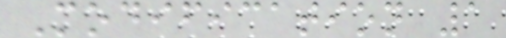Modification 1
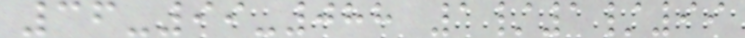36-99-088 1/1/99
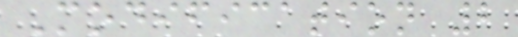Modification 2
